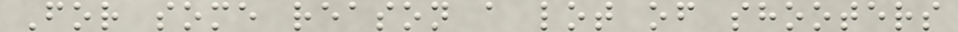For some reason a lot of shooters
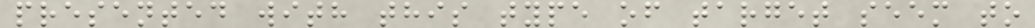presented with this type of target seem to
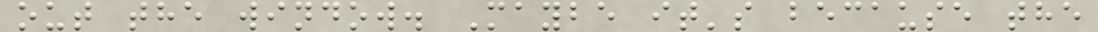out the window. Maybe it's because the
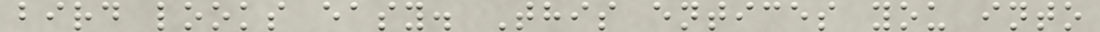bird looks easy. This entices you into
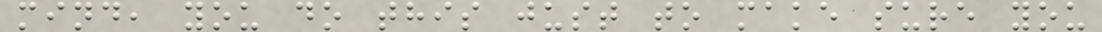mind, you do this just to make sure you
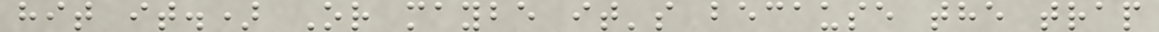hit it.) Or maybe it's because the trap
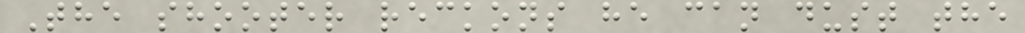The shooter reckons he can dust the
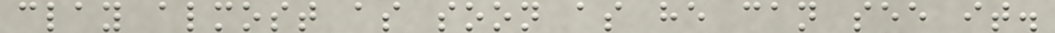clay almost as soon as he can see it.
